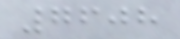7608
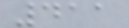411
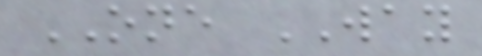ONE WAY
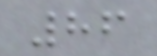86
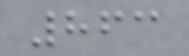863
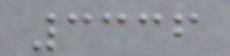3336
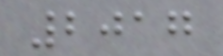2017
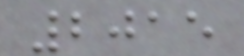2015
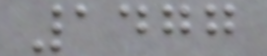1477
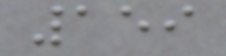159
